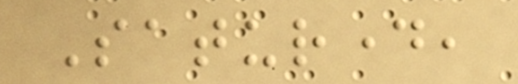Saturday,
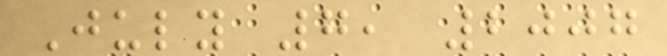July 7, 2007
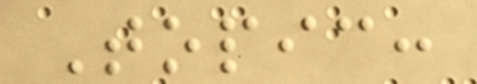Topic:
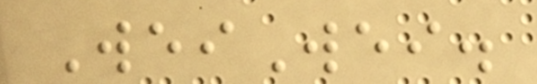WeiWei.
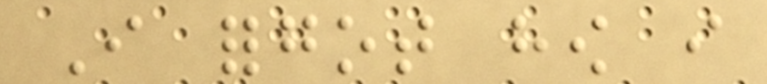I forgot how i
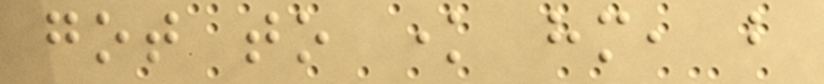got to know him, but
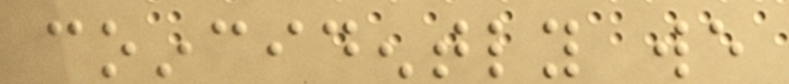coincidently we
